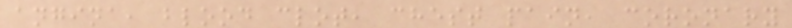angina, blood clot, chest pain, coronary
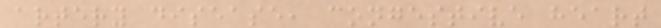artery disease, congestive heart
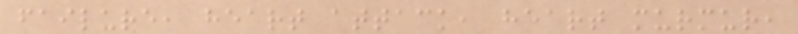failure, heart attack, heart murmur,
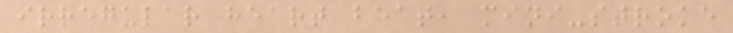irregular heart beat, mini-stroke
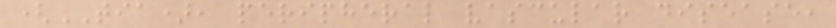(TIA), peripheral vascular disease,
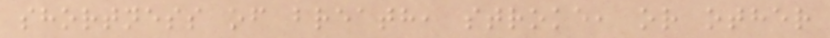shortness of breath, stroke, or other
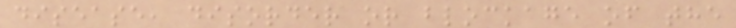disease, disorder or blockage of the
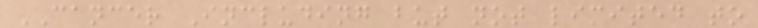CANCER Including but not limited to
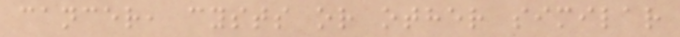cancer, cysts or other similar
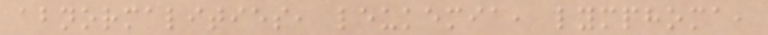abnormalities, leukemia, lymphoma,
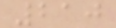210
